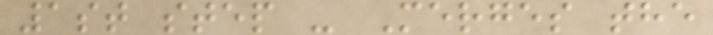1st step - Merges the
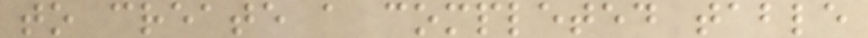to create a completed table
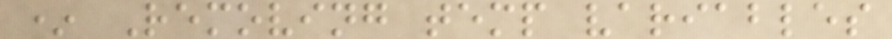* Removing temp variables
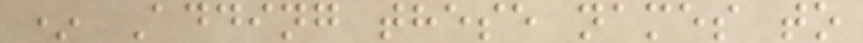* Adding these names to
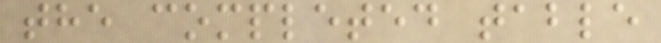the completed table
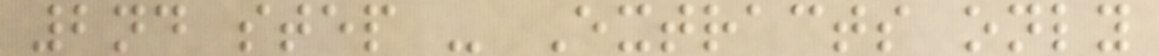2nd step - Extracts only
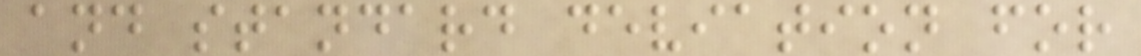and standard deviation for
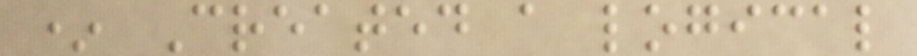* Created a logical
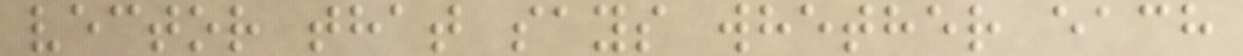vector that says whether each
